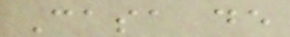Casa de
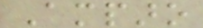Amparo
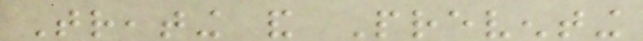Treating and Preventing
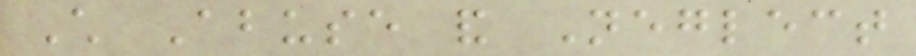Child Abuse and Neglect
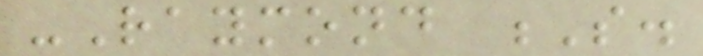-Raymond S.
